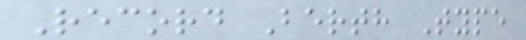Record Berth Type
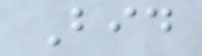Bid
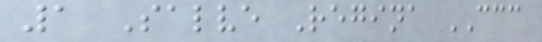1 Salve Regina CCC
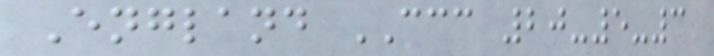England CCC 20-5-3
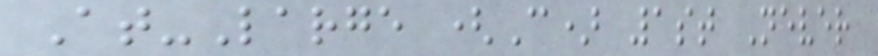At-Large (C) 1st Never
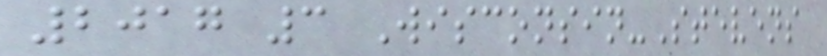2017 3 Wisconsin-Stevens
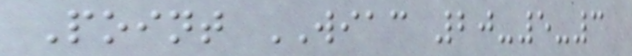Point WIAC 20-5-3
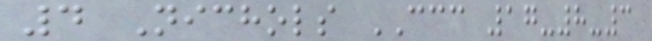4 Nichols CCC 17-8-3
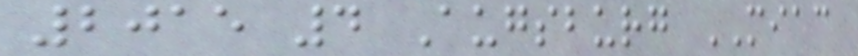2015 4 Augsburg MIAC
